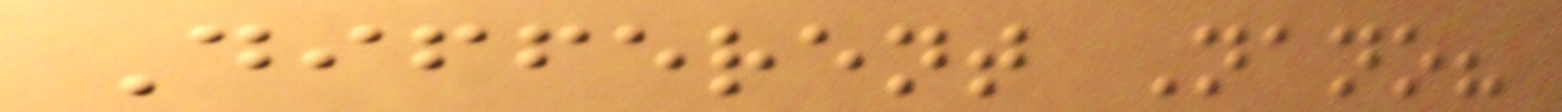Different Nano?
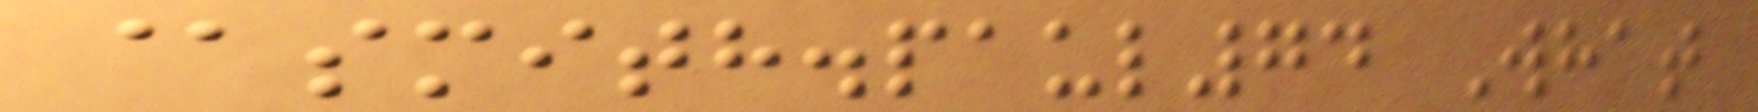@smith.paul74 What
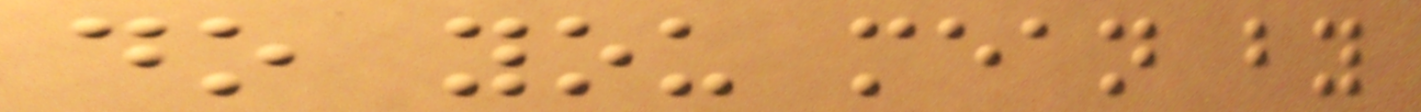do you mean by
